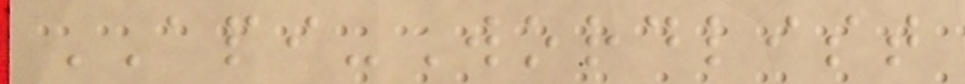API-Wordlist
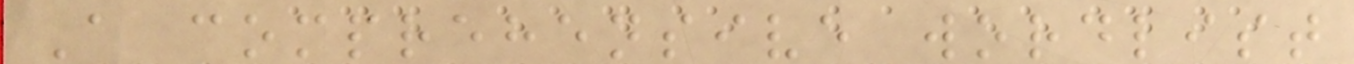A comprehensive wordlist
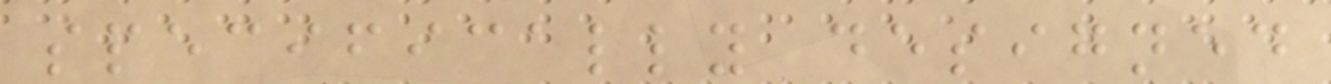specifically designed
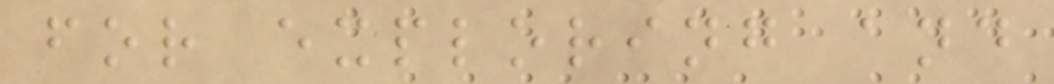for exploring and
